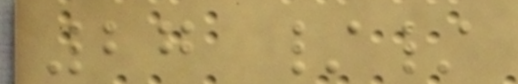27 //
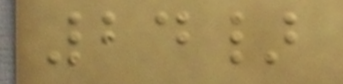24}
